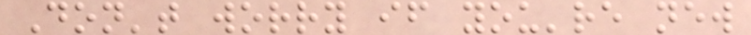Don't worry if you're new
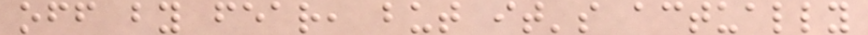off by fear, but it's actually
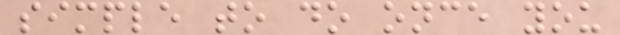simple to do once you
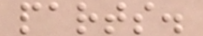parts.
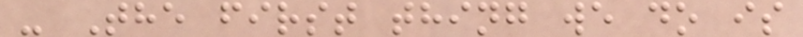- The first thing we do is
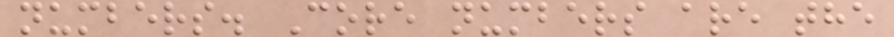numbers. Core numbers are the
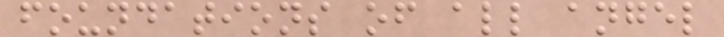foundations of all angel
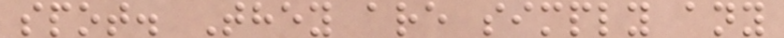spot. They are simply any
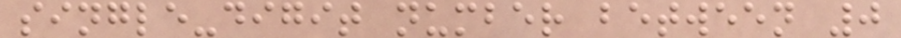single-digit number between 0
